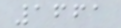1661
